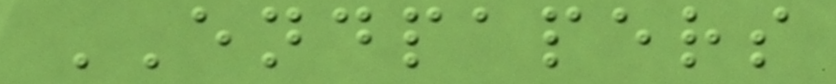ENDPAPERS
